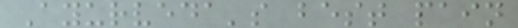Ayurveda's best pain
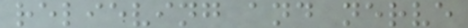relieving and nerve
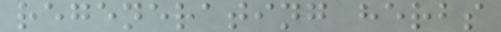regenerating herbs
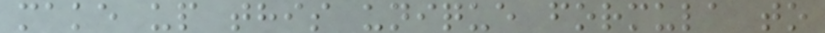make up this unique formula to
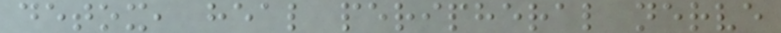detox, heal peripheral nerve
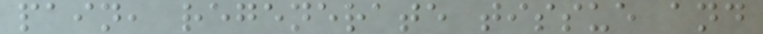pain, regenerate tissue and
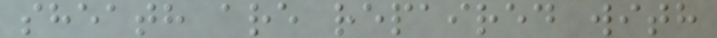sheath are repaired with
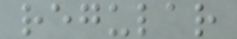regular
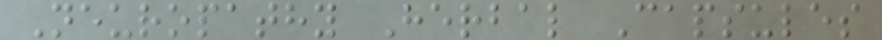Neuropathy Herbal Capsules
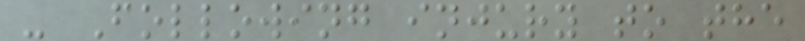- Following injury to the
